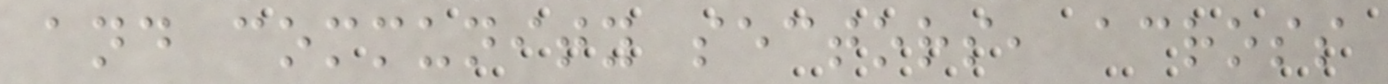and community sectors, across
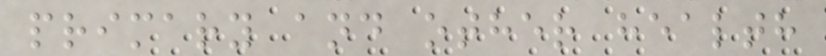primary and other health
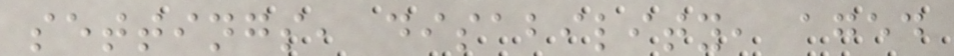settings, disability, aged
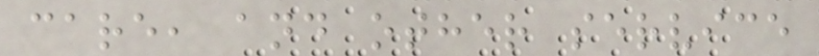care, and other service
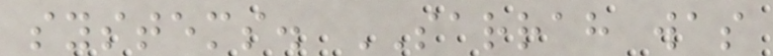systems. SARRAH was
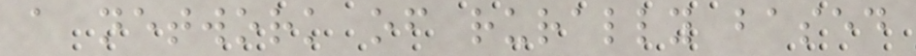a network of rurally based
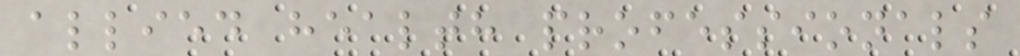allied health professionals
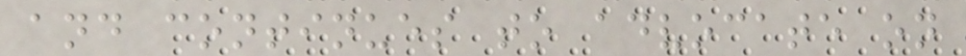and continues to advocate on
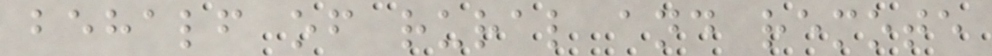behalf of rural and remote
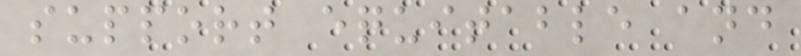support equitable and
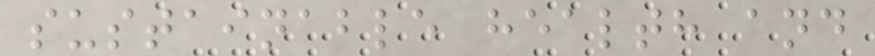sustainable health and
